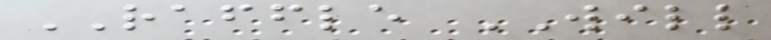RAFFLE WILL
